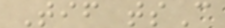Tif tsC
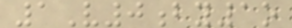1V0by1o
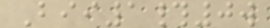Bii1#0w
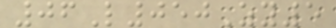06L050Zy5
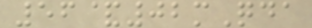56&02mQda
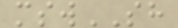mswSH
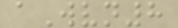aWvn8
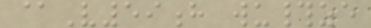@V59h wu#ze
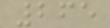265
